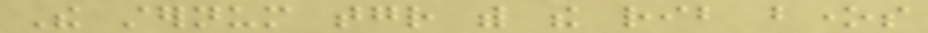The sternum together with the rib bones
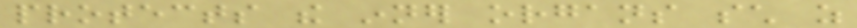protects the inner organs such as
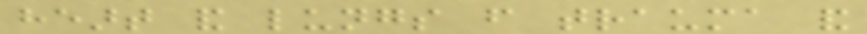heart and lungs from trauma and
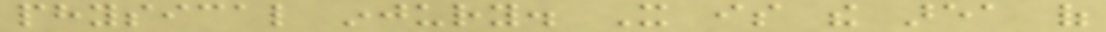physical injury. It is the area of
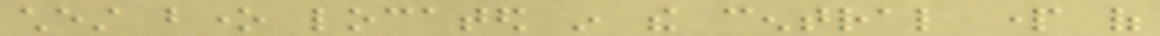chest bone located in the central part of
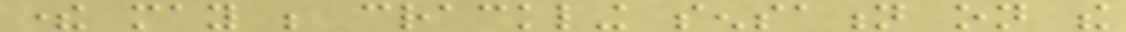there may be crackling sensation on the
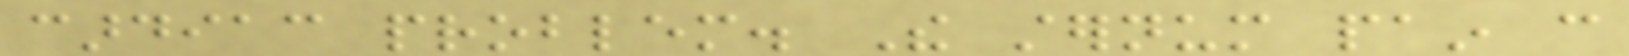cardiac problem. The sternum pain can
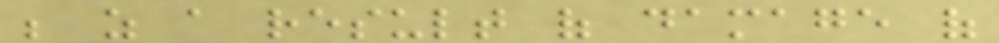be as a result of damage of
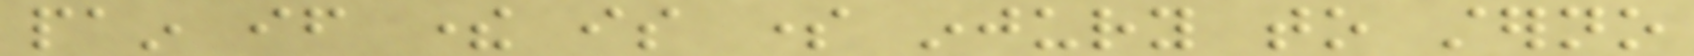pain if there is some injury to sterno
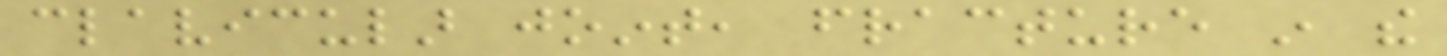clavicular joint, fracture in the
